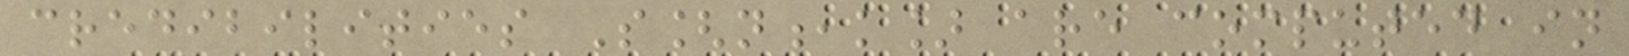credibilities S[n,k] are computed in
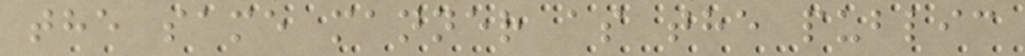the same manner as the public
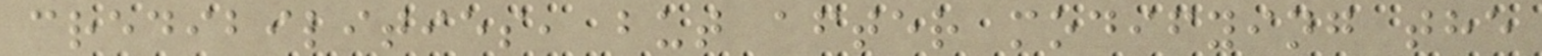credibilities, but after modifying the
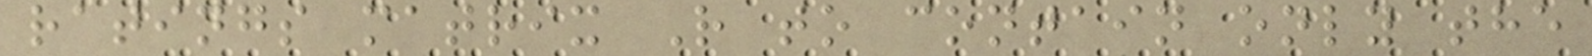ratings matrix R to contain only the
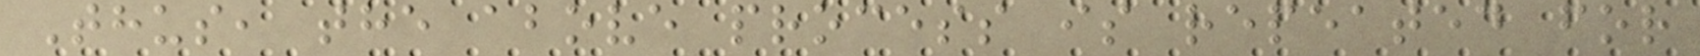Thus, the above process is repeated for
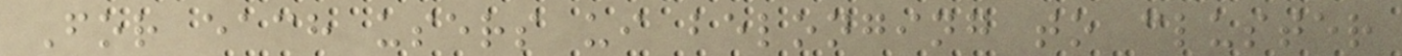For each users ui belonging to cluster
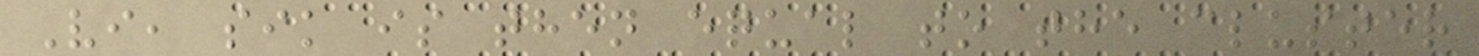Vi, sik is then equal to the cluster
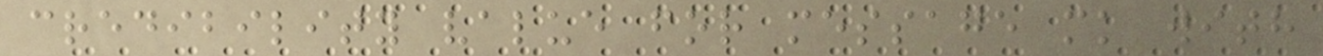credibility value for message mk with
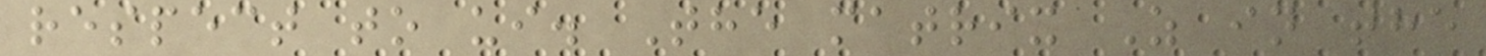respect to ui. The matrix Z in the
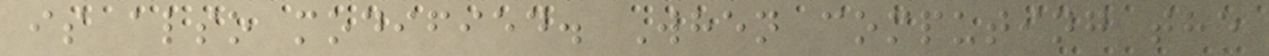is also modified. When computing the
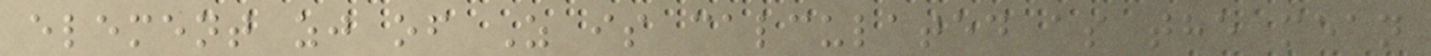element zj of Z is calculated as the mean
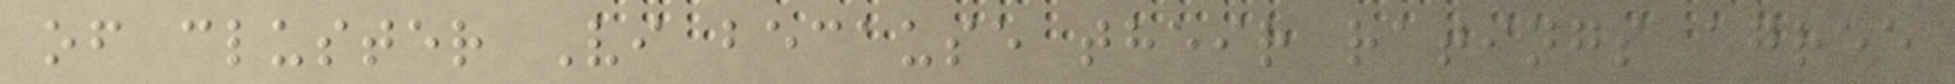of cluster Vi because their ratings agree
